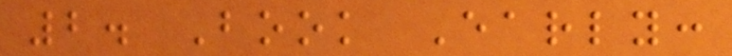2. Book Early:
